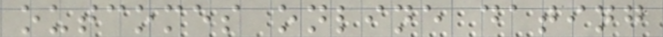outcomes online dating
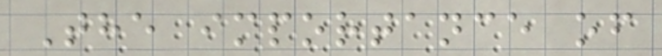The importance of
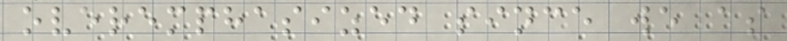overemphasized since we as
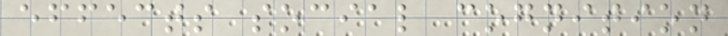effects social cognition
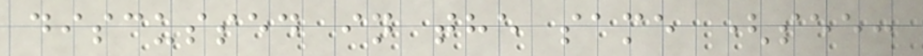discussed in the same (see:
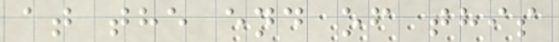at the end of this
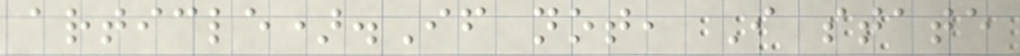article).If not, I state
